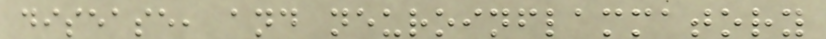disease, and neuroinflammatory
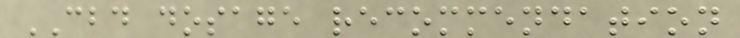CBD dosage recommendation
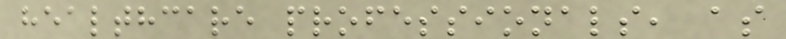healthcare professionals, as
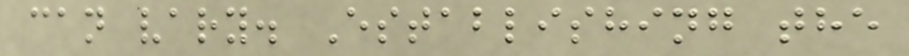can vary. Establishing the
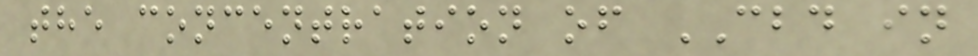the concentration of CBD in
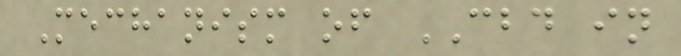Mechanism of CBD in
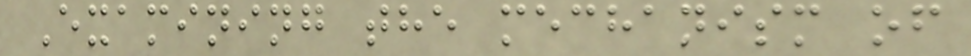Examining the mechanism of
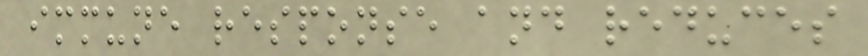immune response and reduces
